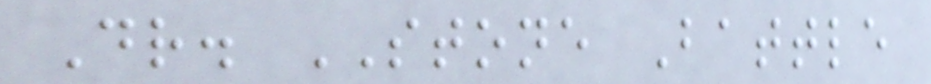Dr. STONE Battle
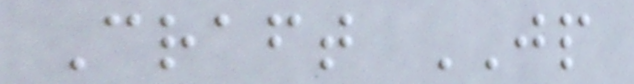Craft JP
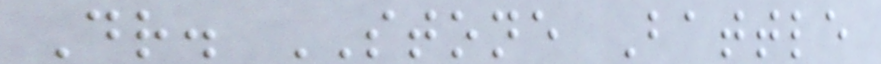Dr. STONE Battle
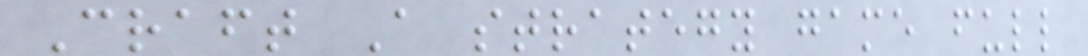Craft A strategy game full
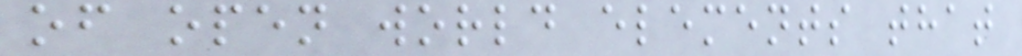of open world elements that
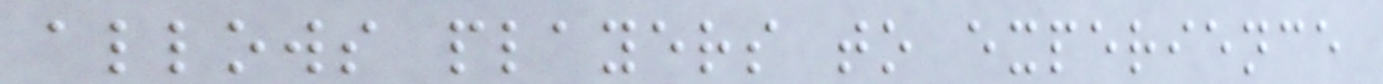allows players to experience
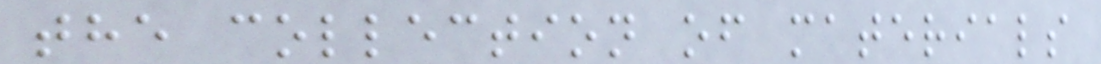the collection of materials
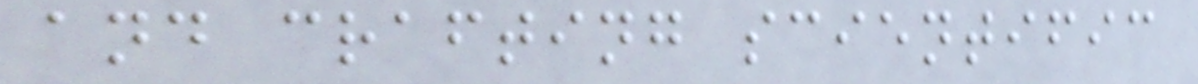and crafting scientific
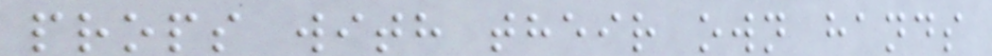props with their own hands
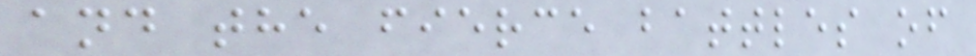and the fierce battles of
